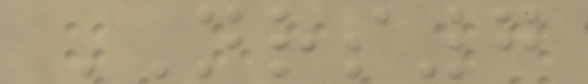NRS7
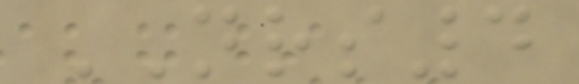NRS4
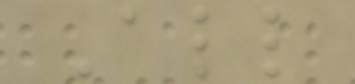All
